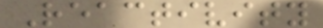Reactivity
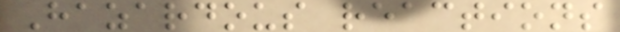Hazardous reactions
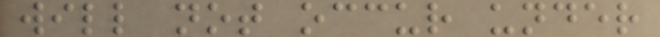will not occur under
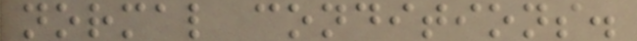normal conditions.
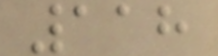118
